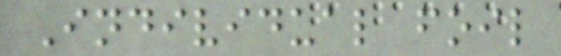Individual foil
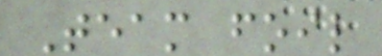Team foil
